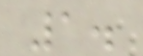1.
